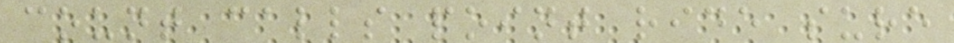count calls point ride sure
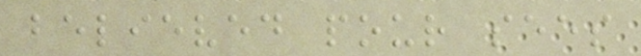believed pour sees
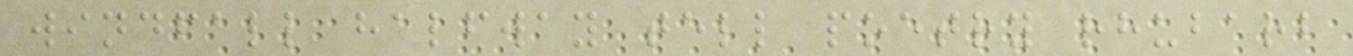windfall halfway tell poetry rhubarb
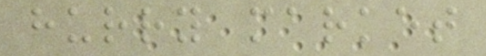hurry market
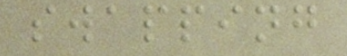swapping
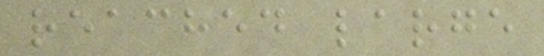reached large
